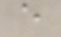e
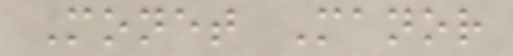Monet Manor
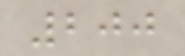200
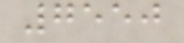7550
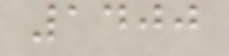1400
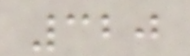320
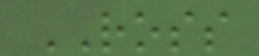ROSS
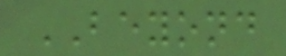BEYOND
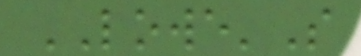LOWE'S
